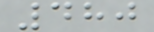480
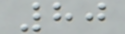80
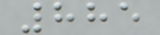885
